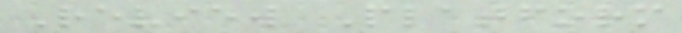Review Platform
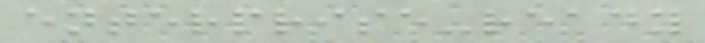enterprise-ready
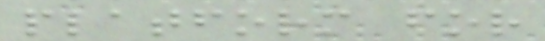platform for
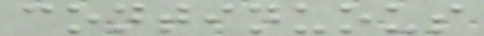continuous
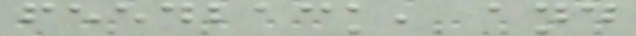feedback, and
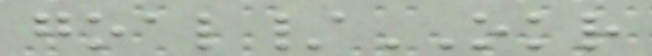goal/OKR
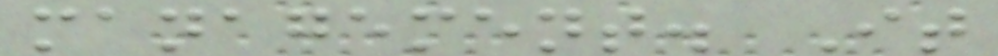management. It
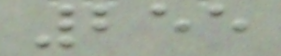255
